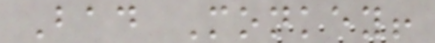Bad Monkey!
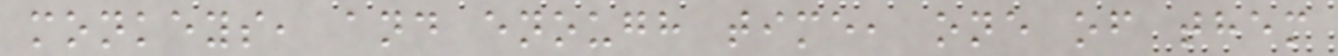monkeys, and enough time, one of them
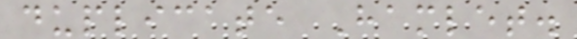duplicate Hamlet.
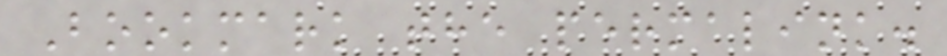Bookmark the permalink.
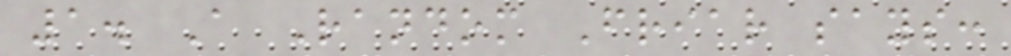1. A Random Friar says:
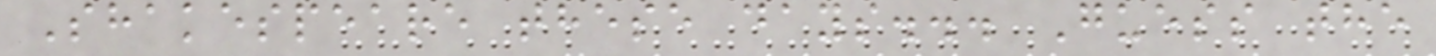Shakespeare these days... Guess the
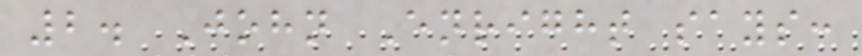2. John Enright says:
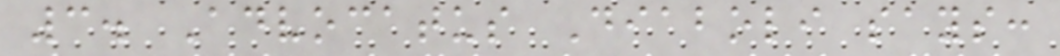3. Advocatus Diaboli says:
